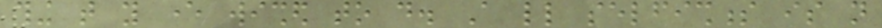thing that you ever wished to do. A little selfishness is not
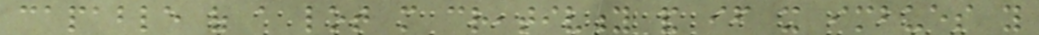capable of a lot more creativity and if it imbues you
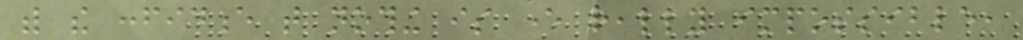with the confidence that nothing is ever really impossible,
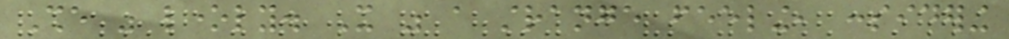She was lonely. It was a strange feeling, considering
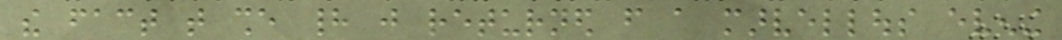the fact that she had just returned from a marvellous evening
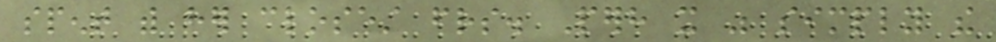spent with her closest friends. Perhaps it was simply the
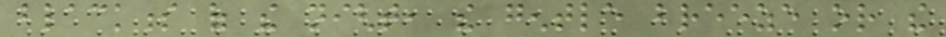blackness of the night, the gentle breeze or the
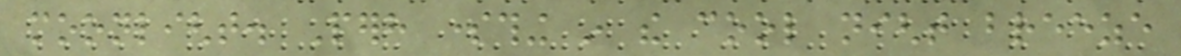moonlight. Perhaps something in the cool night breeze
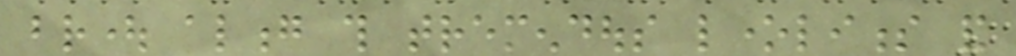brought along this tremendous loneliness and
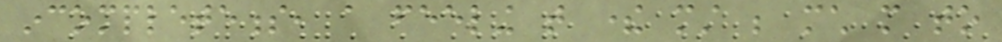incompleteness, a feeling that there must be much more to
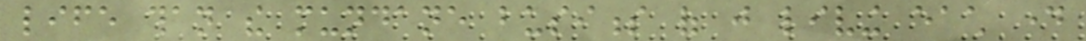life than the mundane business of just living each day
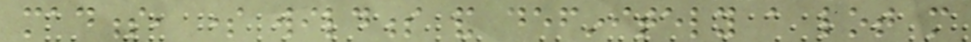madness, some wildness and definitely a lot more
